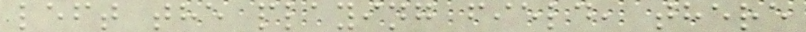left the playing field, there
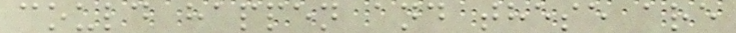could happen and these are
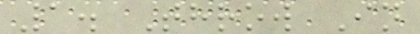1. Throw In
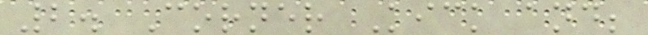2. Corner Kick and;
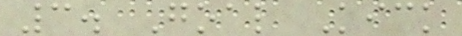3. Goal Kick
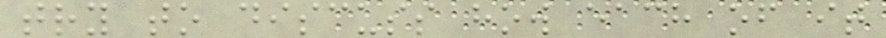try to discuss how each of it
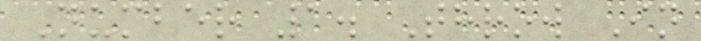Number 1. Throw In
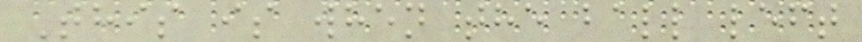This is when the ball left
